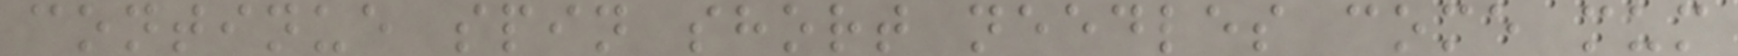continue spin short needles come mum
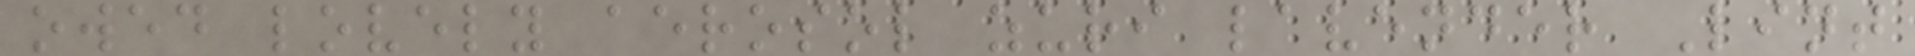owed lovely aerosol zuri lavender Lint
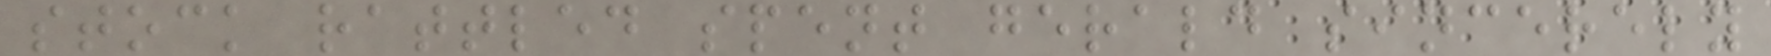stock rattled spent gerald sincerely
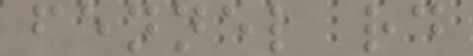fennel rd
